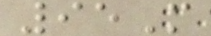95M
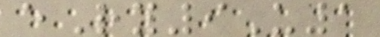eRy9U1
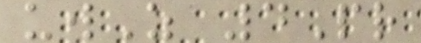uwZ 4Pr
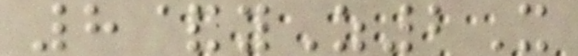8&yZ2X
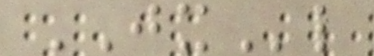JXl
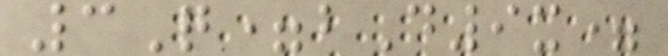3Q=bD9x=
